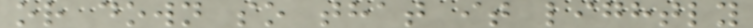or down so that it lightly
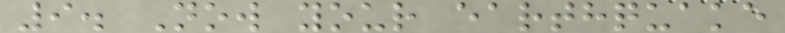9. Now your earthquake
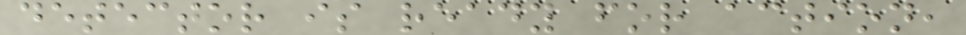detector is ready for action,
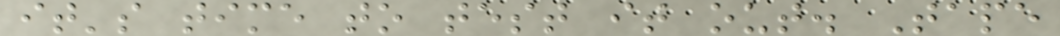it's time to test it out. Tape
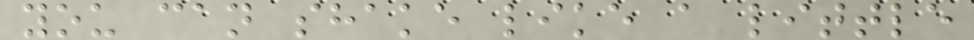you can shake like a little
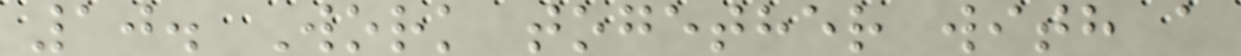10. Work together with a
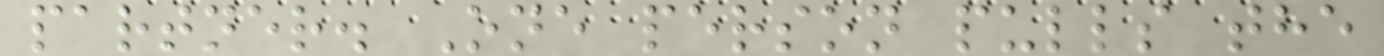partner. One person pulls the
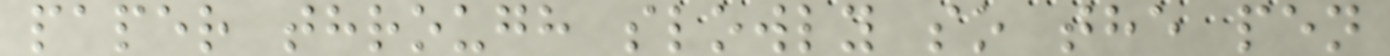paper through slowly so the pen
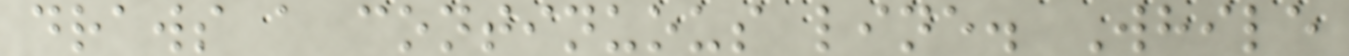draws a continuous line. While
